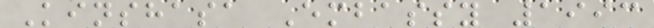Kinshasa Embassy 1993
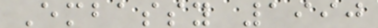Embassy 1990
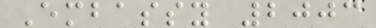Embassy 2003
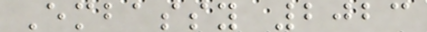Embassy 2023
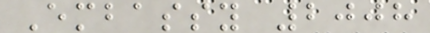Embassy 2008
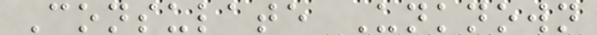Consulate Unknown
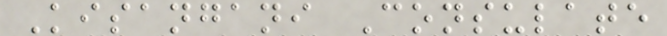Kisangani Consulate
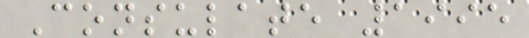Consulate 1995
